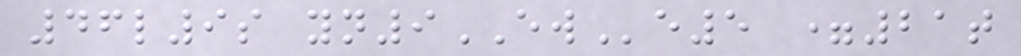46l9s yn9EWe5 =21t
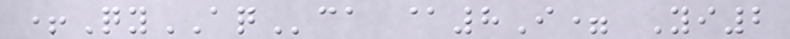+QyAQca @8I= Yi2
